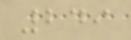249
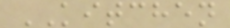KITCHEN
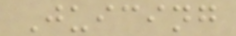Juicing
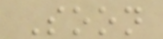Soon
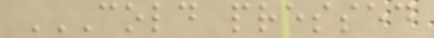COLD PRESSED
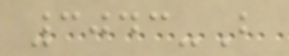3043-B
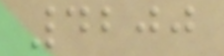4200
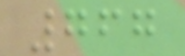767
